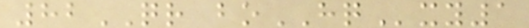82QR boHQxy1
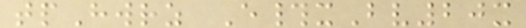tpHwrz E#xBv20x
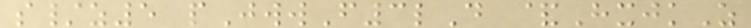s/z5 pJwwF3lD &HxjkZ
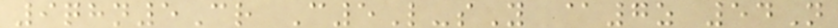9qhn5Cr C5L-sY @7z 54N
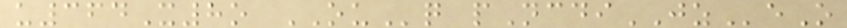u364X8o OUq pNcdiJZeO
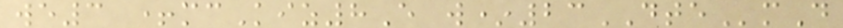we3 +mcKiz8E w*23DTEmD
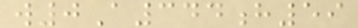w0A344h59
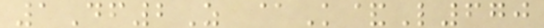1Df2Z @K&L670
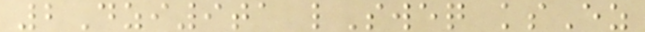2Dzi9ta lSweq ksEz
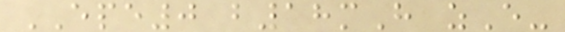EPE0 b18mH zE-
